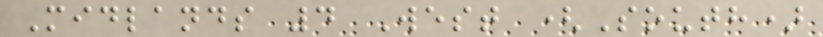Midlands 4 West (South)
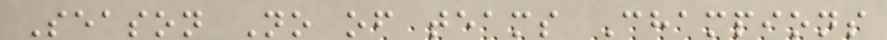Season No of teams Champions
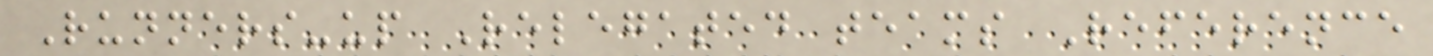Runners-up Relegated teams Reference
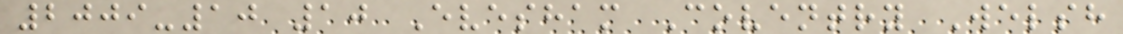2009-10 10 Evesham Coventry Welsh
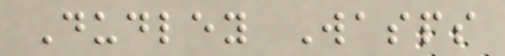Dudley Wasps
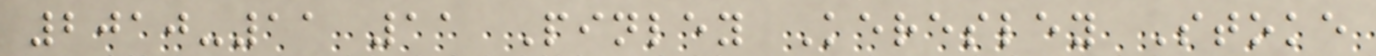2010-11 11 Pinley Keresley Stoke
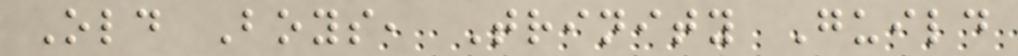Old Boys, Trinity Guild
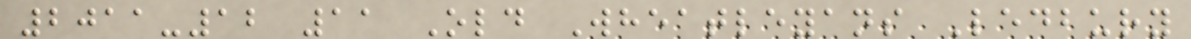2011-12 11 Old Wheatleyans Ledbury
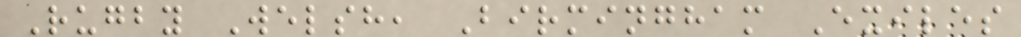Rugby Welsh, Birmingham Exiles
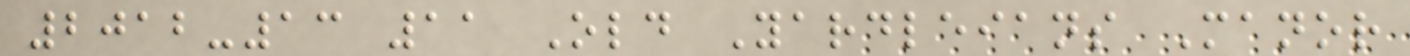2012-13 11 Old Yardleians Manor
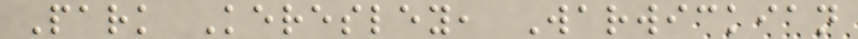Park Keresley, Warwickian
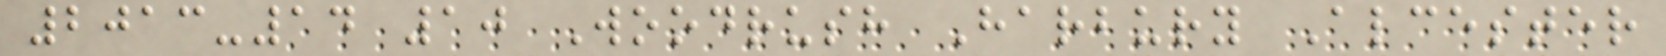2013-14 10 Woodrush Harbury Alcester
